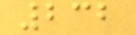232
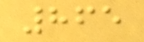865
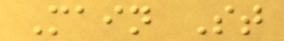Main St
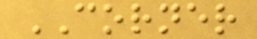CORNER
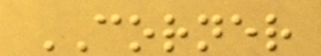CORNER
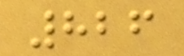826
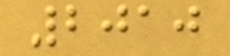2010
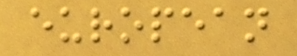european
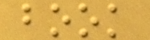book
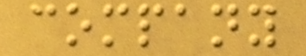company
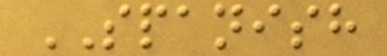SPANISH
